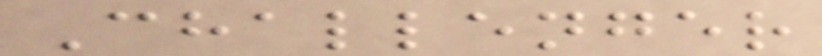Challenger
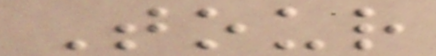Tour
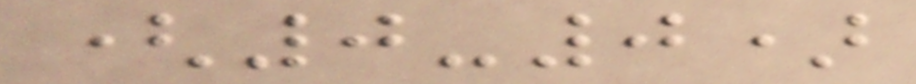(0-0)
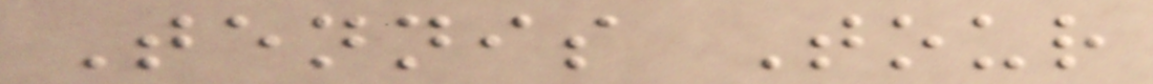Tennis Tour
